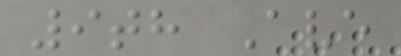9th Ave
